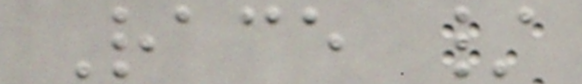Race /
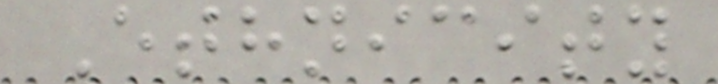Ethnicity
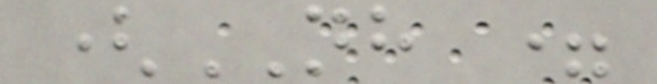(NH =
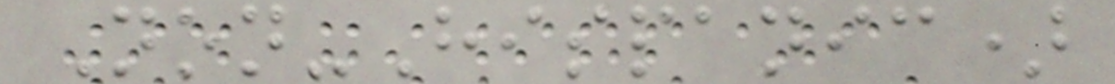Non-Hispanic)
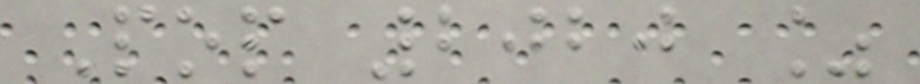Pop 2020 %
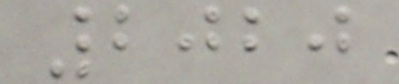2020
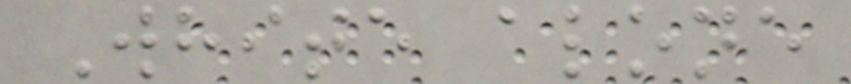White alone
